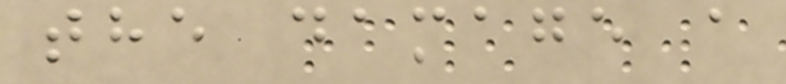the damage a
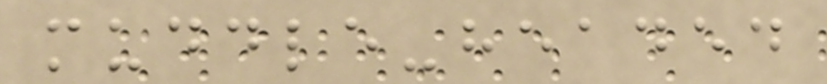muddle-headed
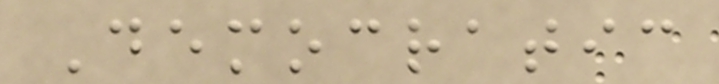Democratic
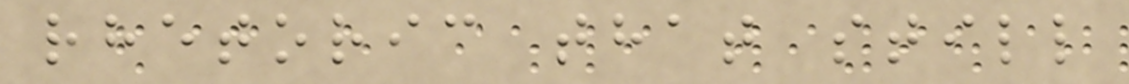rhetoric that still
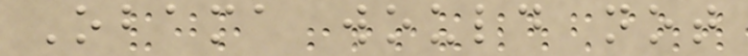Obama would not
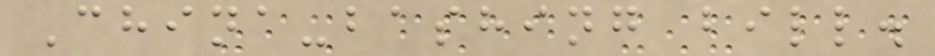China-bashing bill.
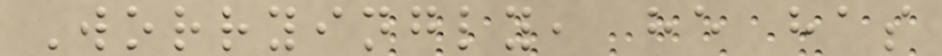Worryingly, he has
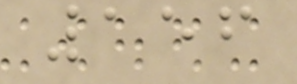156
